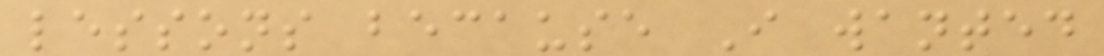lessons because I wanted
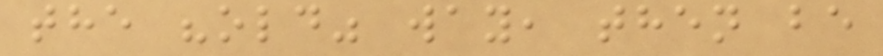the "old" way, then be
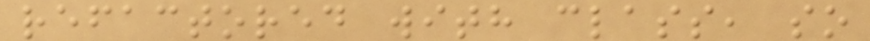refactored with class, so
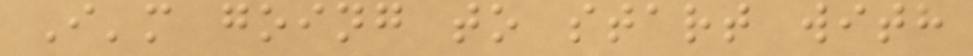I'm going to start with
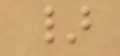}
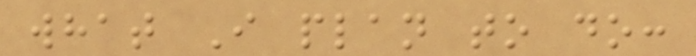what I plan to do:
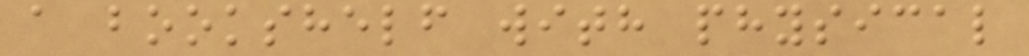a bookshelf with physical
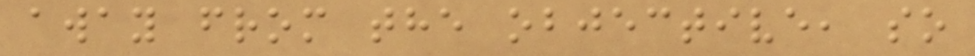away from the objective, so
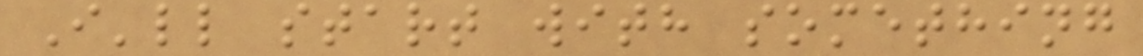I'll start with something
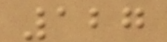127
